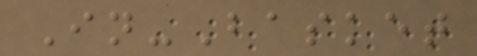In-Basket
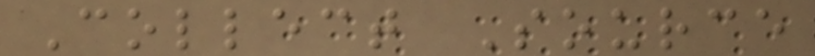Collect Source
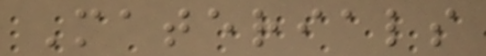Materials
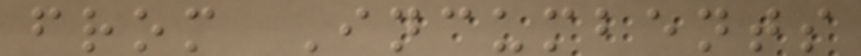from Incumbents
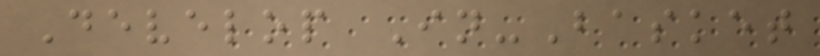Develop In-Basket
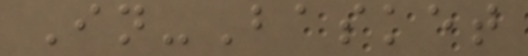In-Basket
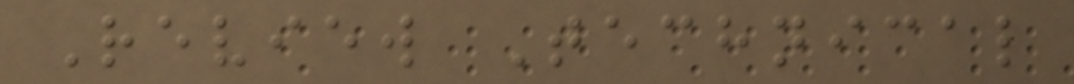Review Technical
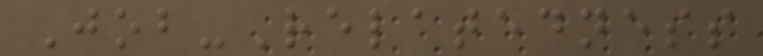Job-Relatedness
